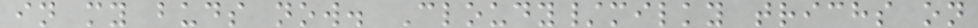in my buds now. Cloudy/milky trichs on
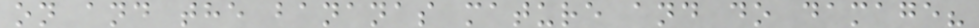on and the bananas mature and do damage?
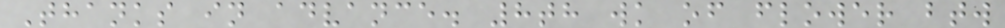Thanks in advance. 8th wk of flower btw
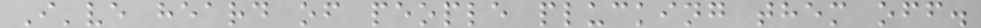I've heard of people plucking them off.
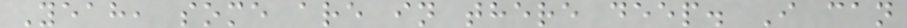Yeah, some are in there deep. I can
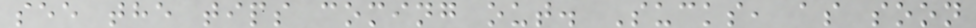see the tips coming out. Sucks, as soon
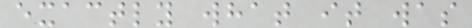exactly what it was
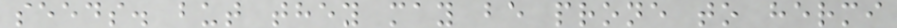seeds. but they may be prone to hermi
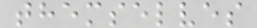themselves
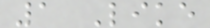1 Like
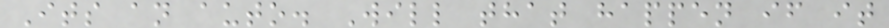Its an auto. Will that happen if it
